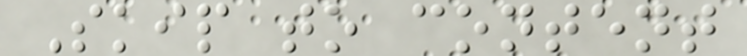Skip to content
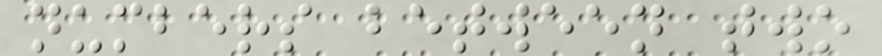numbers between two
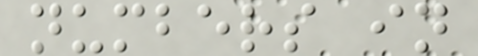numbers in
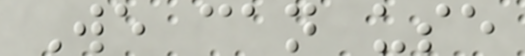We can use
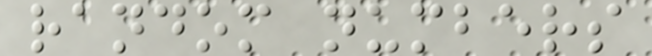random numbers
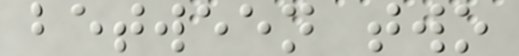between two
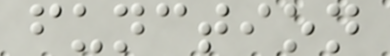function
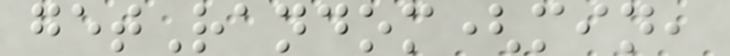getRandom(min,
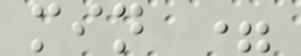min =
